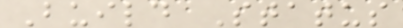Build Status
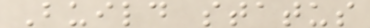Build status
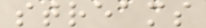streams
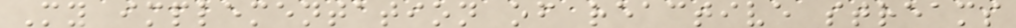My implementation of reactive streams
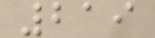219
